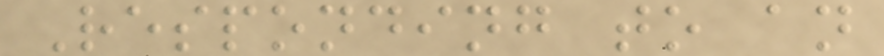Responding to an
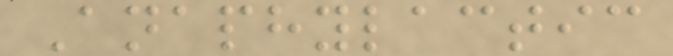Anaphylactic
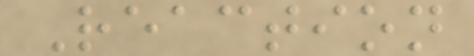Reaction
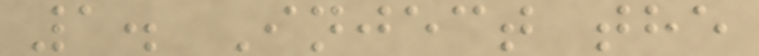1. Inject the
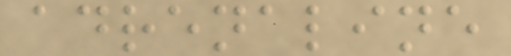adrenaline
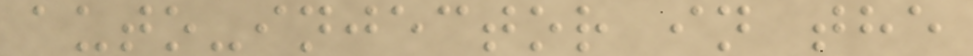auto-injector in the
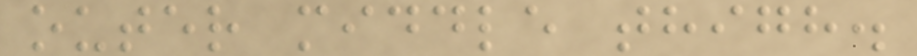outer middle thigh.
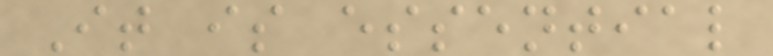It is essential
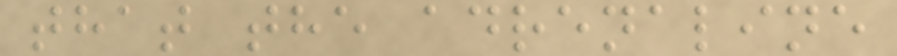that the adrenaline
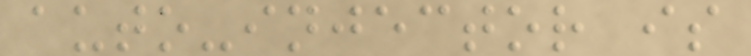auto-injector is
